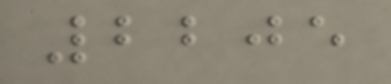2205
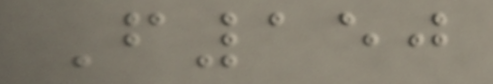F150
